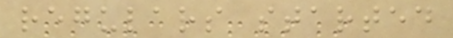regulars started
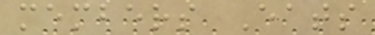members Eats
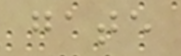gate
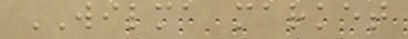WILMA market
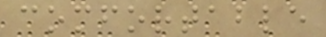comfortable
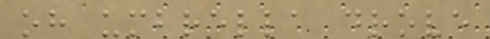oh umbrella drove
